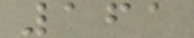161
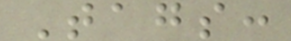Tags:
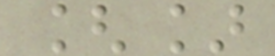[]
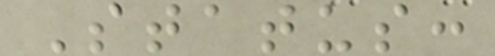Status:
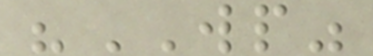"WP"
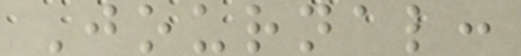Journal:
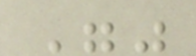""
